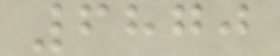6870
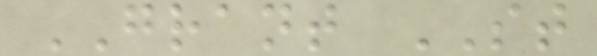GRANT ST
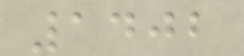1402
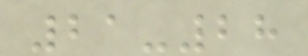21-28
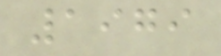1979
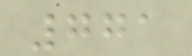771
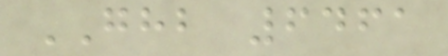GHB 6461
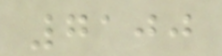7100
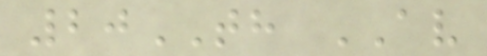20TH AV
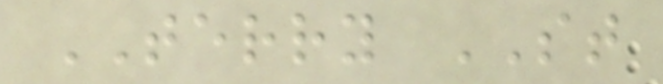TERRY ST
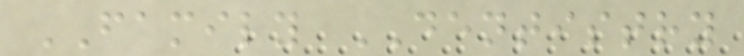FAMILY DENTISTRY
